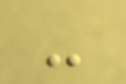-
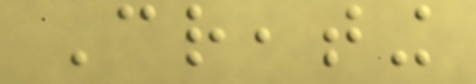Creating
